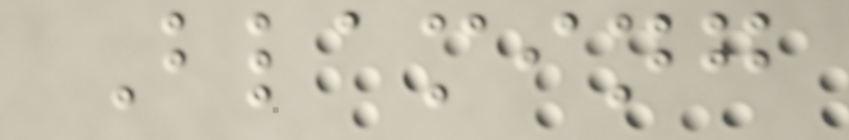Blaming
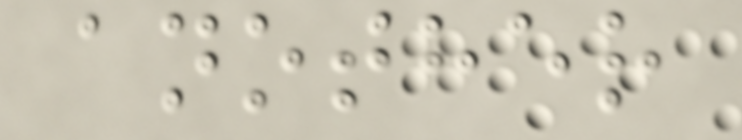another
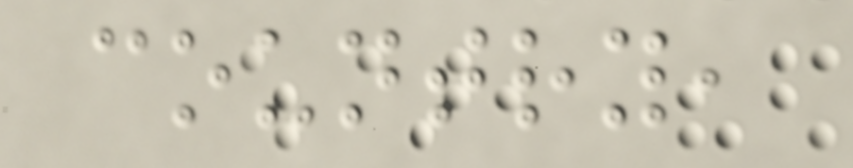country,
